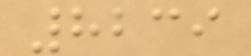8239
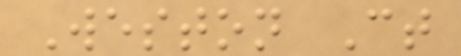Weston Ct
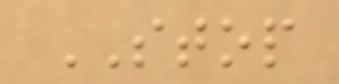STOP
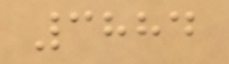3884
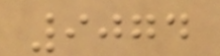9074
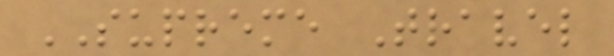SUPREME Travel
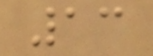13
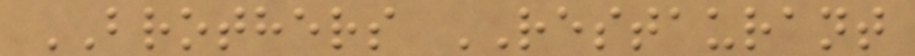BROTHERS RESTAURANT
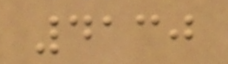4130
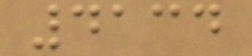4134
